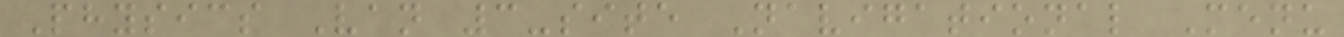Physics Van 3-site Navigational Menu
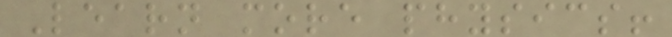Learn more physics!
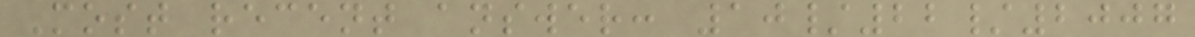Most recent answer: 10/22/2007
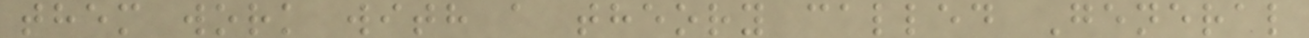them work with a theory called General
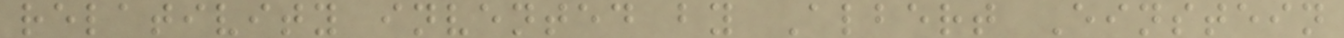relativity invented by Albert Einstein
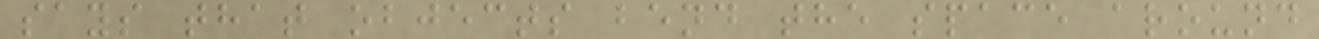says that objects bend the space around
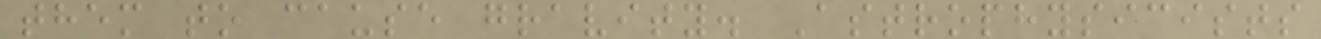them to cause gravity. Astrophysicists
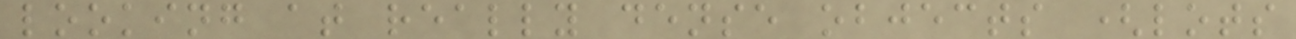looking at really dense objects (lots
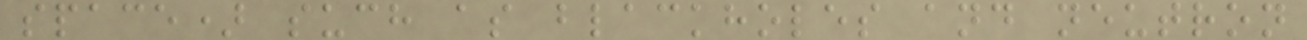space) such as blackholes and neutron
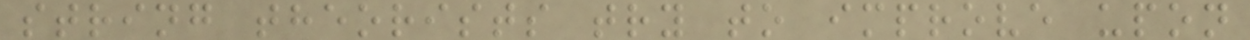string theorists try to improve upon
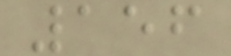156
